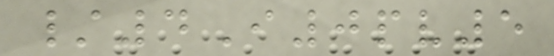/4I0pv5
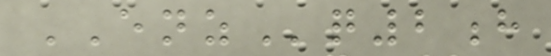ENZq2h
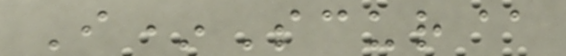I*Scur@
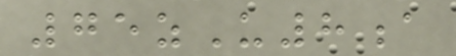75zU8a
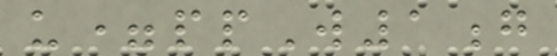u=ppW1g
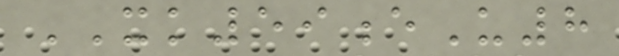XK59eU8
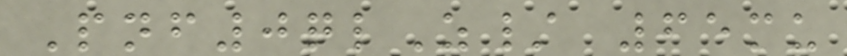Pnf0qlZ/ 65mu
